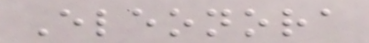Eleonora
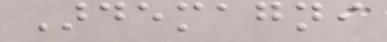Ardemagni
